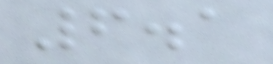6.1
